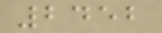2452
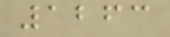1263
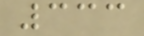333
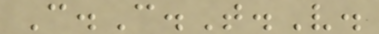C.C.T.V.
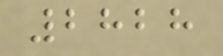2828
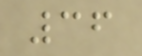36
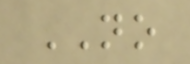NO
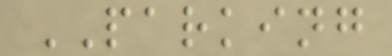PARKING
